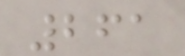261
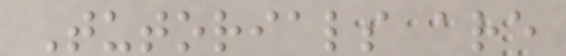Tutorials are
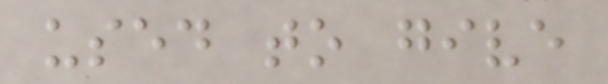used to give
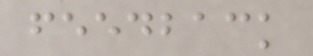feedback
